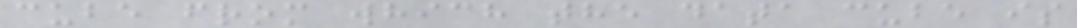cube from which the data cube is
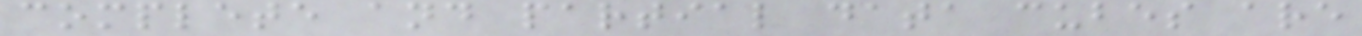complete and partial data cubes are
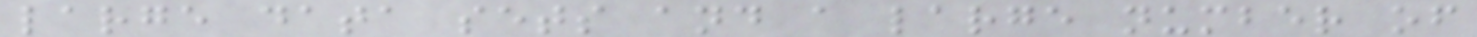large data sets and a large number of
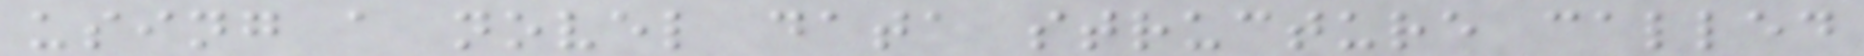using a novel data structure called
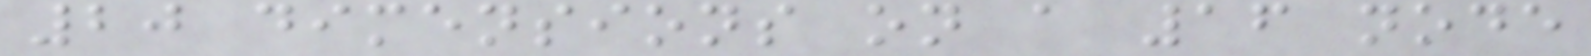20 dimensions on a 16 node
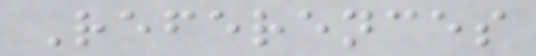References
